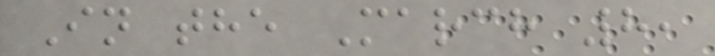In the March 8,
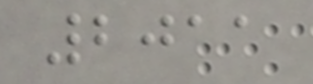2011
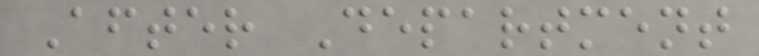After Department
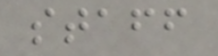staff
